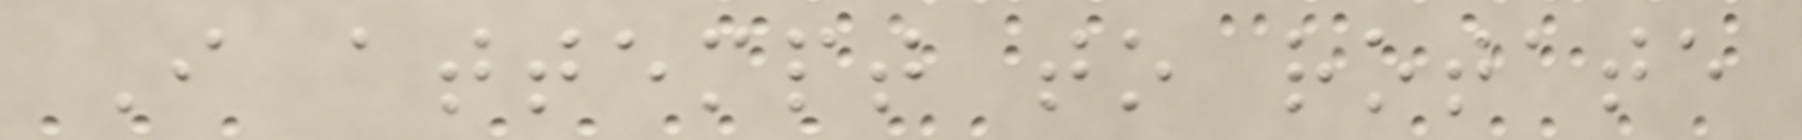I attempt to rotate
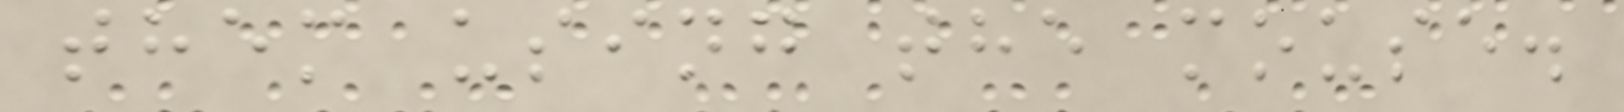them using the mouse.
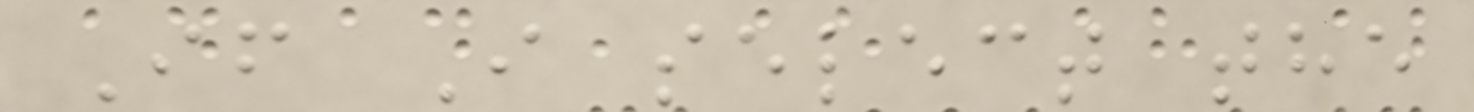If I select the
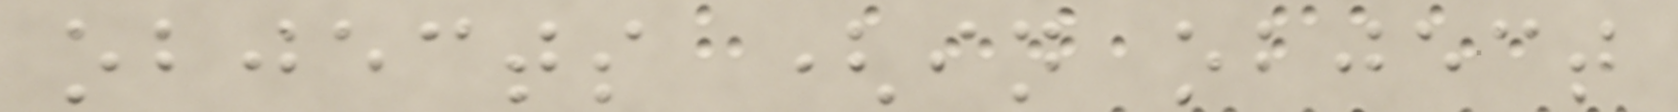objects (in object
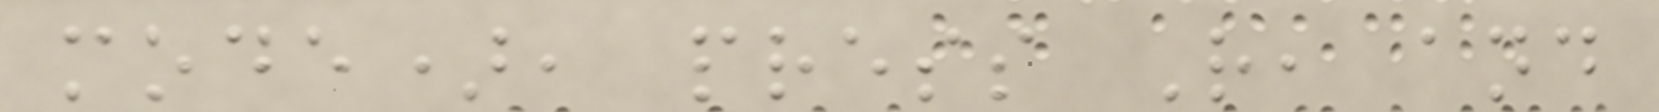mode), press R, and
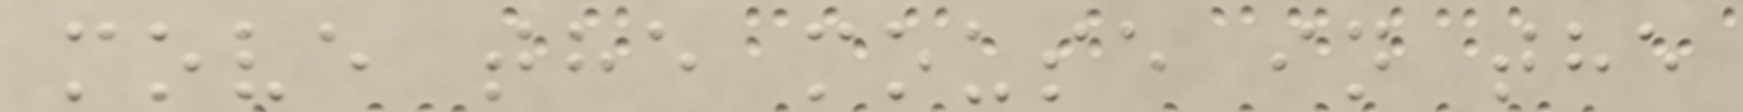move the mouse in the
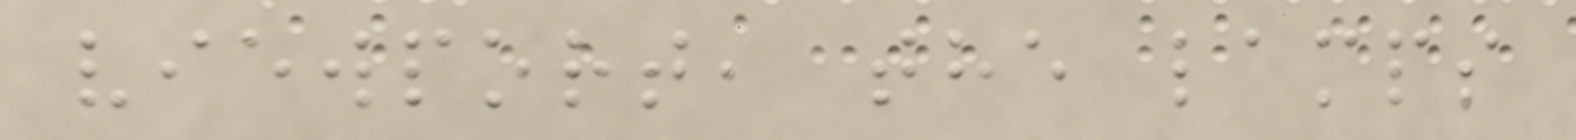viewport, the lamps
